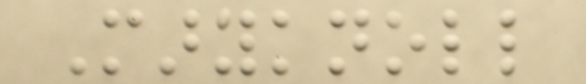Maryknoll
